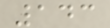143
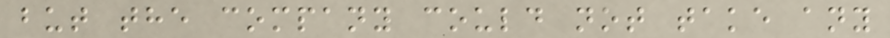but the company could not take any
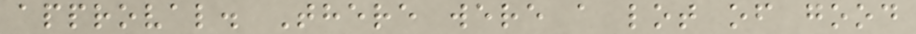approval. There were a lot of good
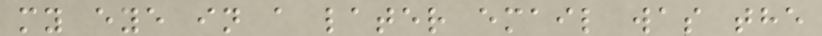my eye in a later email was the
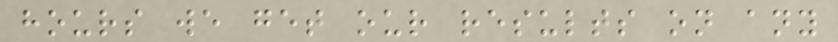hours we get our results on any
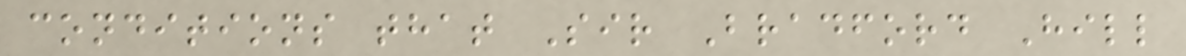conditions that Sir Bradford Hill
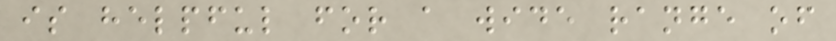is helpful for a wide range of
